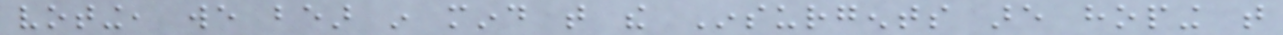voting, we bear in mind that the Insurgents are hoping that
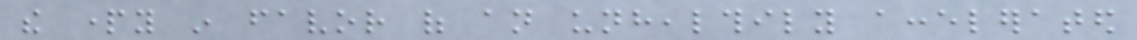the party in favor of an unhealthily accelerated
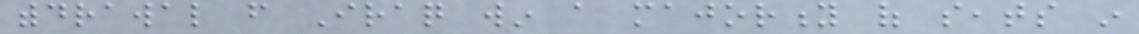withdrawal from Iraq win a majority of seats in
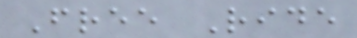Free Ride
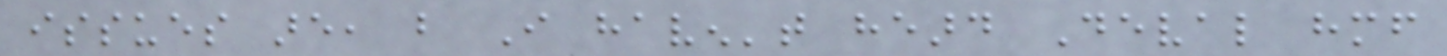issues are, but I haven't heard Deval himself
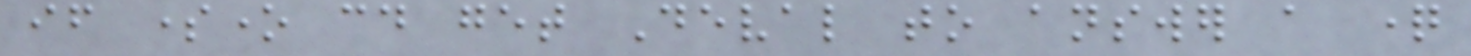if someone could get Deval to answer a question
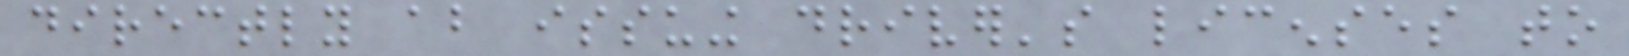directly about issuing driver's licenses to
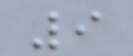9
